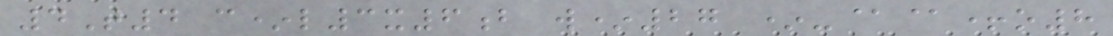4T4 c*l3x6b w*27 *-@@+o8
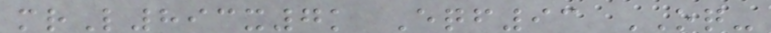mrL893x7k Eqf93 OQ-
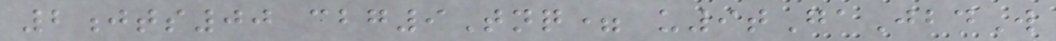2jts00 cbg9Tnq= u9tGaJbdW
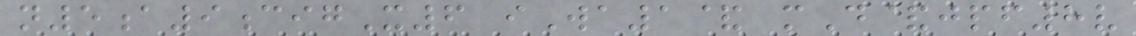n5a9cigX6 iWa1& mD&jpf8v
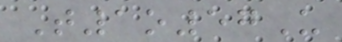T1o57U
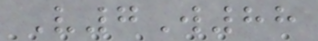V7W88
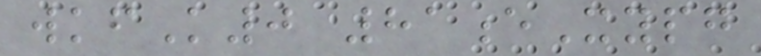wkfK0 81eXypg
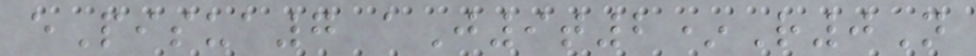ePisua7 aJ9t2*R0N
